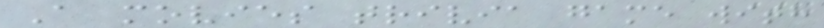A movies trivia game with
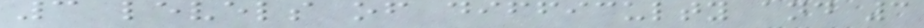3 levels of difficulty and 3
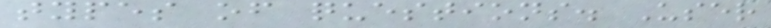types of questions. User
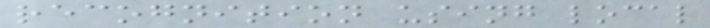recognition using local
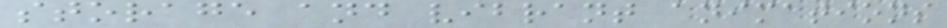storage and vibrant animations
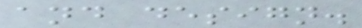and design.
